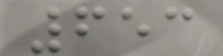653
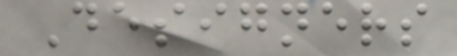Designers
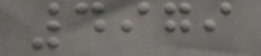4979
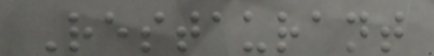Restaurant
